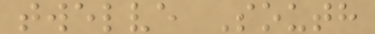twelve South
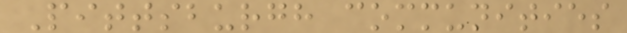Pittsburgh communities
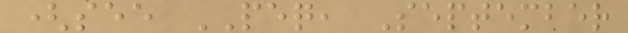(see PEQ, September
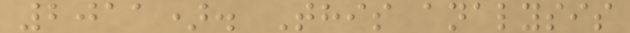2011). This analysis
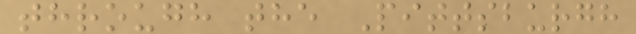through the Pittsburgh
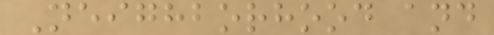Neighborhood and
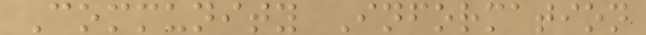Community Information
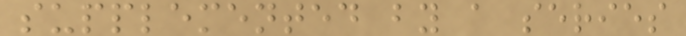supplemented by a series
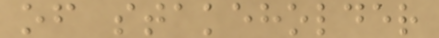of stakeholder
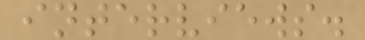interviews.
